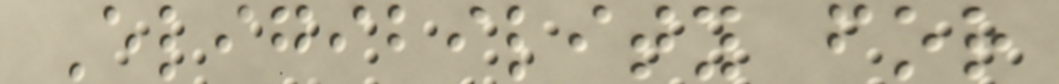Eligibility for
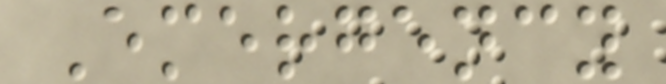Emergency
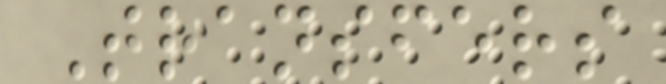Transfers
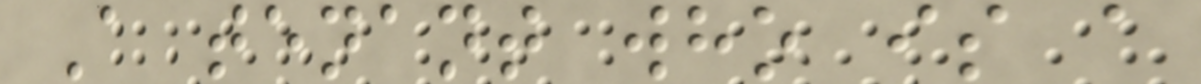A tenant who is a
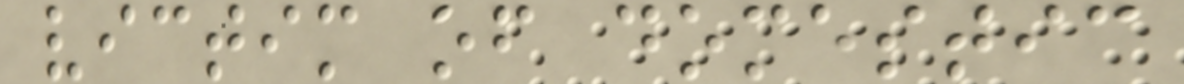victim of domestic
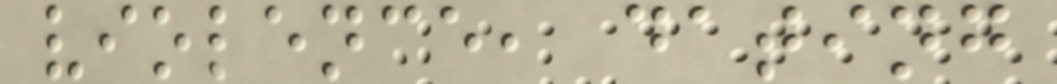violence, dating
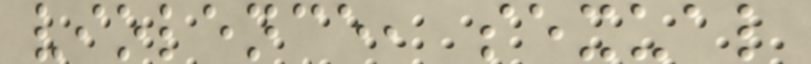violence, sexual
